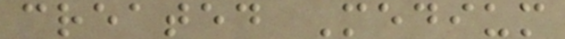created Medium
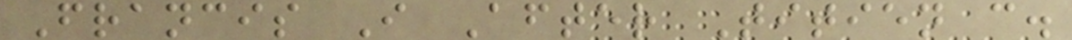Francis I After Titien c.
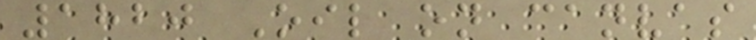1820 Oil on canvas
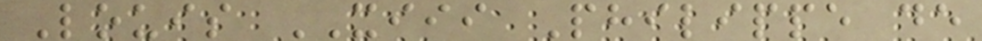Louis XIII Philippe de
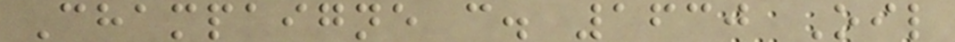Champaigne c. 1630 Oil
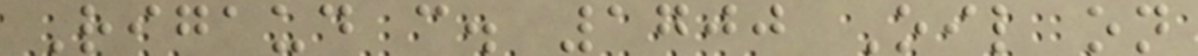Rigaud c. 1700 Oil on
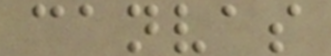canvas
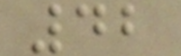42
